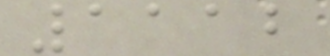1112
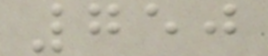750
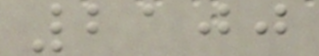2100
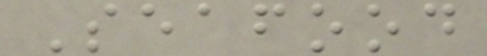Seafood
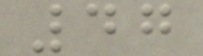47
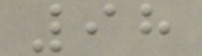98
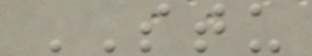STU
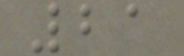21
